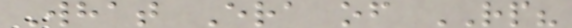What Era of RP?
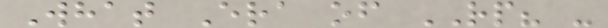What Era of RP? -
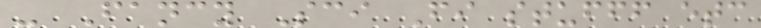- Fancy Sci Fi stufff etc
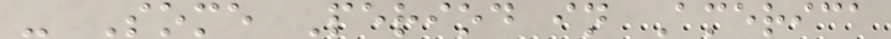- Some Period in America
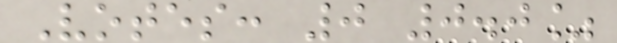Votes: 0 0.0%
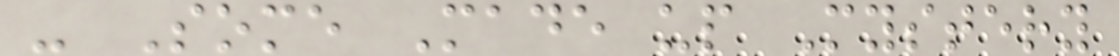- Some Made up Mystery
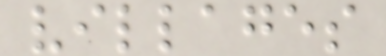villages
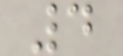4
